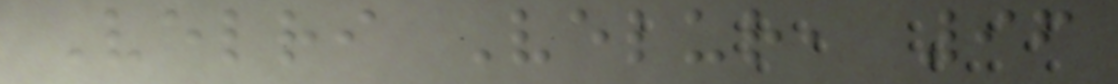Velri Velur, 96
